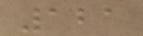121
